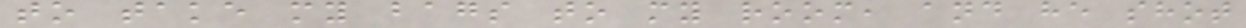to take my bags to my room, and he shot
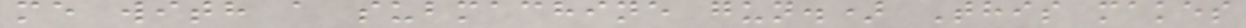me with a submachine gun.) This makes
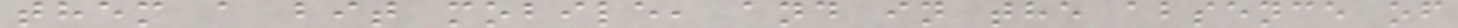them a bit mobile, and in the absence of
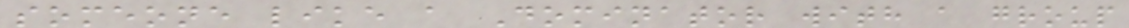someone like a Dominator with a group
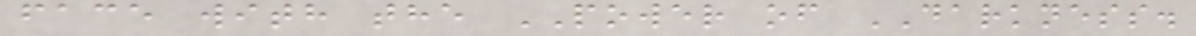face with the POWER of DARKNESS.
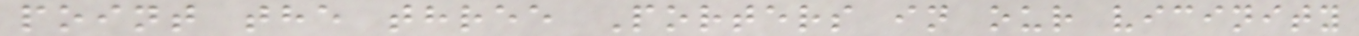point the three Porters in our vicinity
